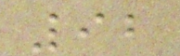92
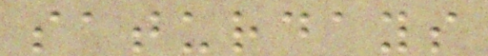saturdays
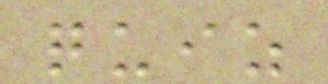quiz
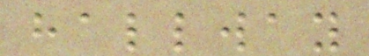hallway
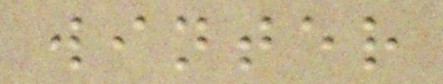winter
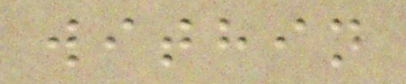within
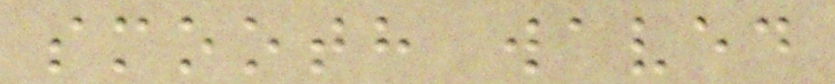smooth waved
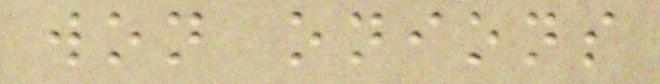won onions
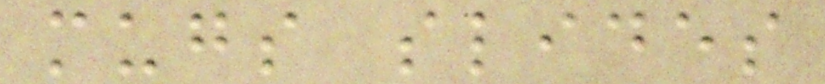mugs slides
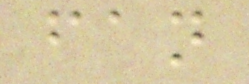fan
